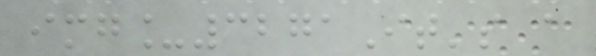img_3271It's a
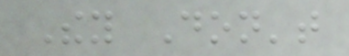They Don't
